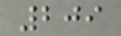209
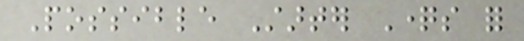Possible Starter Questions for
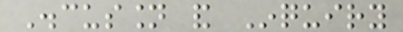Discussion and Inquiry
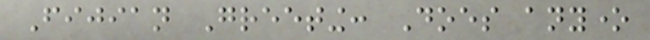Fijian Greeting: Does anyone
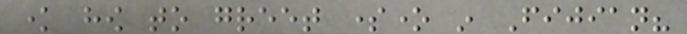know how to greet someone in Fijian?
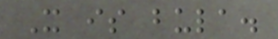It is bula.
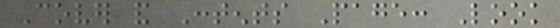Cover and Contents Page: Look
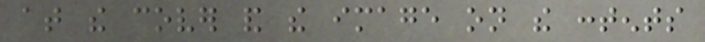at the cover and the image on the contents
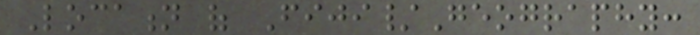Location of Fiji/Geography:
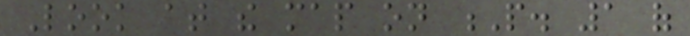Look at the map on P. 1 of
